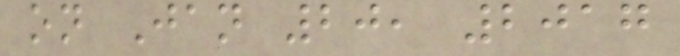on Jan 20, 2017
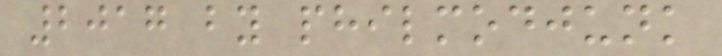2017 by philmodjunk
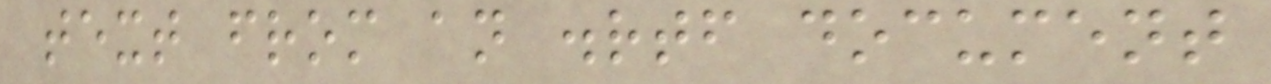text from an .rtf document
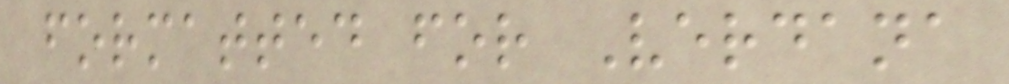formatted for Verdana
